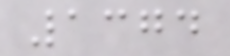1374
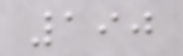190
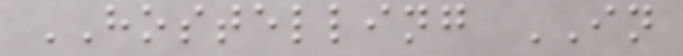HOSTELLING IN
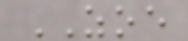ZOE
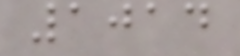1014
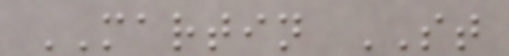MARTIN ST
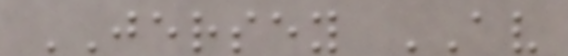JERSEY AV
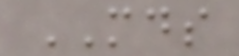MDS
